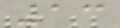13
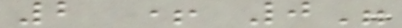2 + 0"
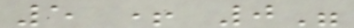5 + 0"
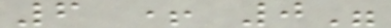6 + 0"
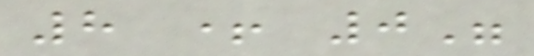8 + 0"
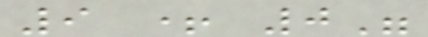9 + 0"
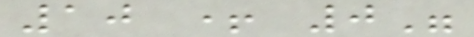10 + 0"
